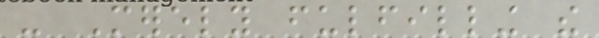- Merely fulfilling the
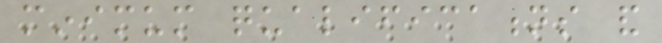minimum qualifications and
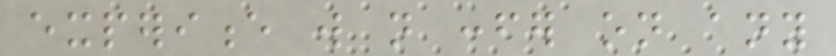experience will not confer on any
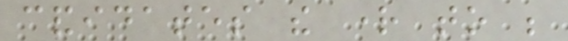candidates the right to be
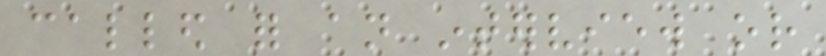called for an interview or
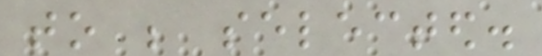to be selected.
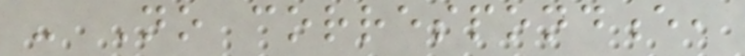- No correspondence,
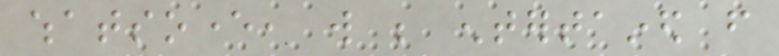whatsoever, will be entertained from
